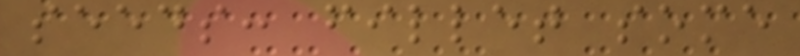seeds: fillet some
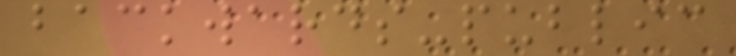backwards-public
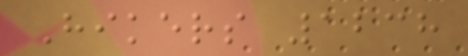Hikers 1238
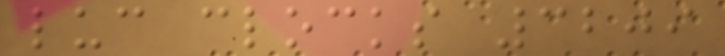luc clocks 3209
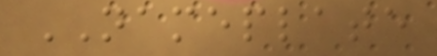NAMEPLATE
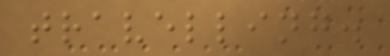travelling.
